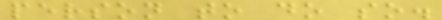person to do so.
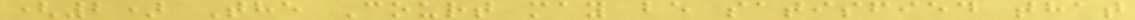(2) The Court may be satisfied that
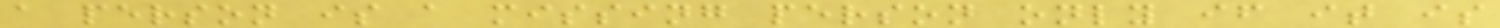a person is a missing person only if it is
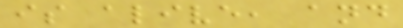is alive, and
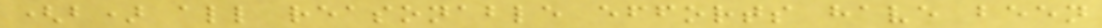(b) all reasonable efforts have been
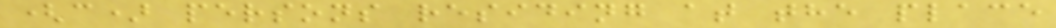(c) persons residing at the place
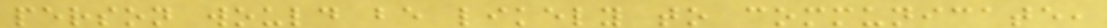person would be likely to communicate,
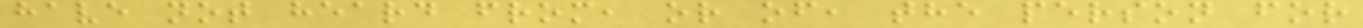have not heard from, or of, the person for
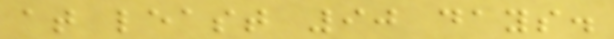at least 90 days.
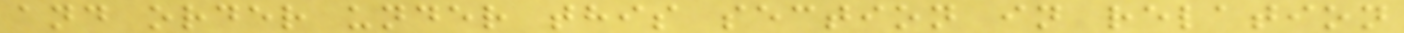and order under this section in relation
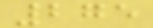275
